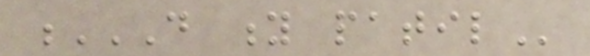D Y PATIL
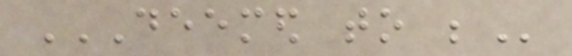DEEMED TO BE
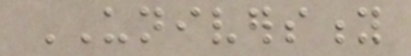UNIVERSITY
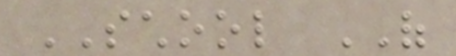SCHOOL OF
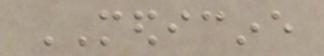MEDICINE
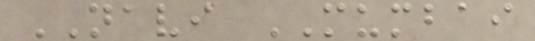NAVI MUMBAI
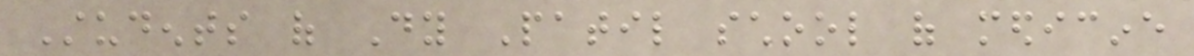Students of Dy Patil school of medicine
